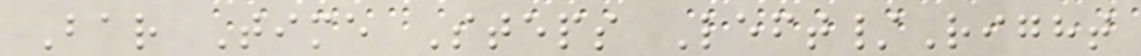Bar Time Steps Left/Right
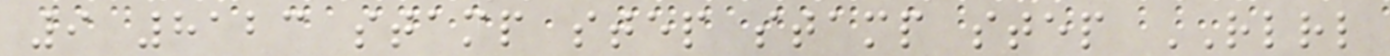9 8123 stamp step stamp step RLRL
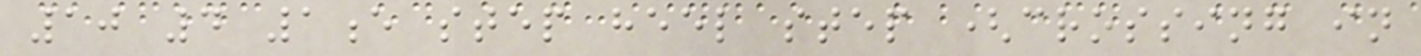10 4 1e step heel step (crossing in
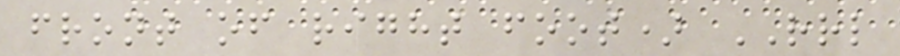front of right foot) RRL
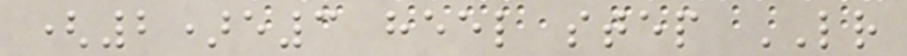(2)e3 heel step LR
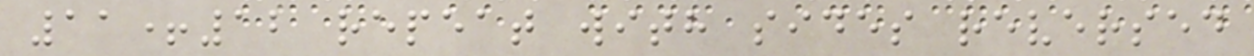11+12 repeat with sides reversed
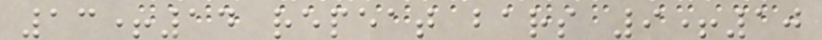13+14 repeat bars 9+10
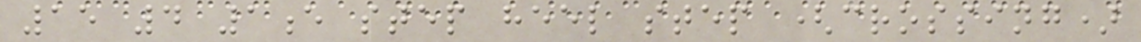15 4 1e step heel step (crossing)
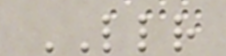LLR
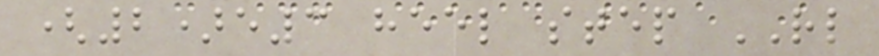(2)e3 heel step RL
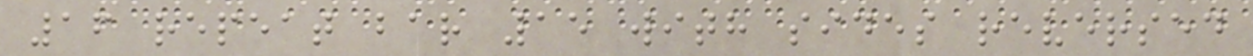16 repeat bar 15 with sides reversed
